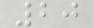20
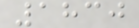1830
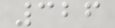326
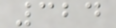324
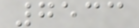7533
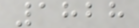1828
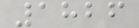1826
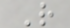R
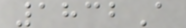1832A
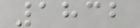1832
